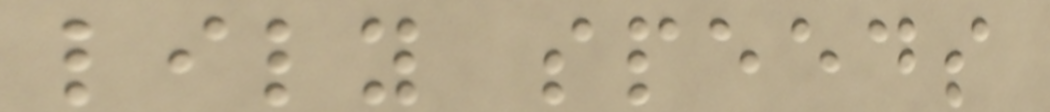lily speeds
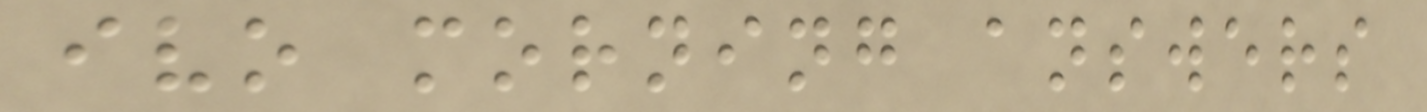ivo morning answers
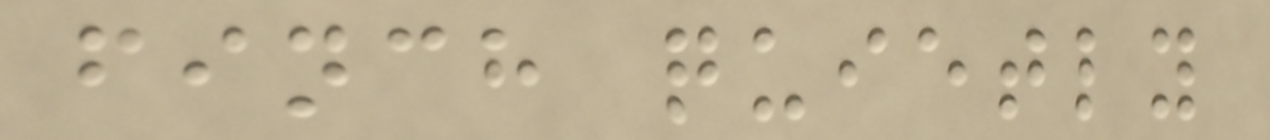finch quietly
